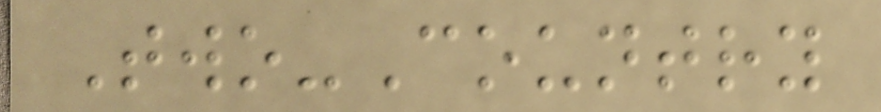Two-Country
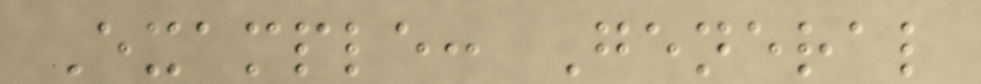Example: General
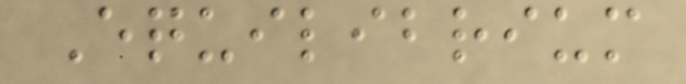Equilibrium
